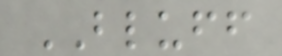BLUFF
